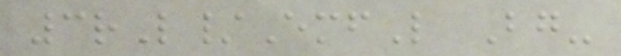3rL/EmfL Bg-
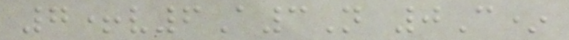7+v6A3N 0C*
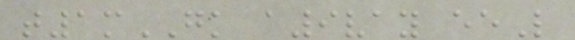t1mGK a9vay eeL
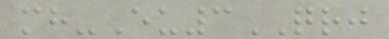mh-Eu3QRJ
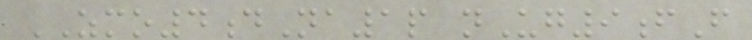ZMO4dNa1p nUg9fF
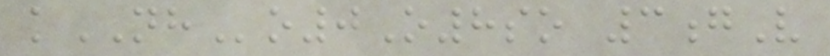kNHo0O8so 3gV
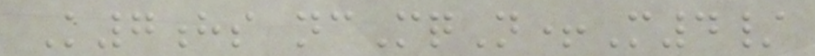K7hs ncMqN+M4/
